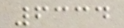6334
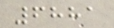6881
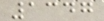1347
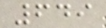649
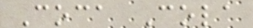Coca Cola
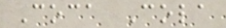Coca Cola
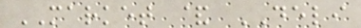MARKET & DELI
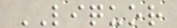LIQUOR
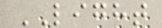LIGHT
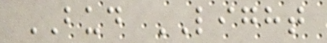BUD LIGHT
